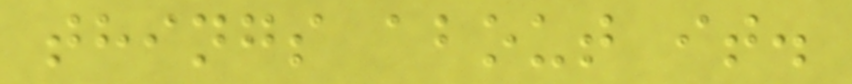things about it.
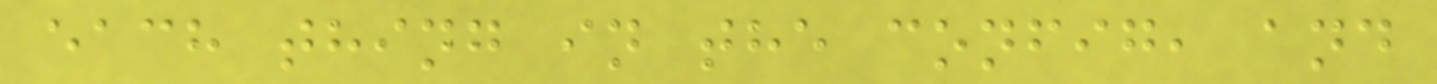each thing in the config, and
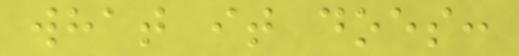what it does:
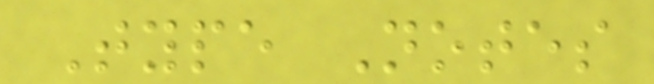Type Notes
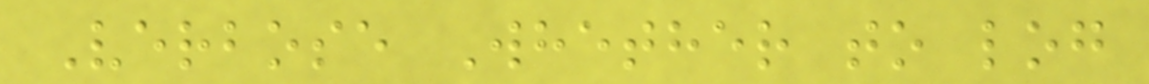Verbose Whether to log
